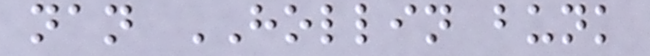nan HOLLIN bunk
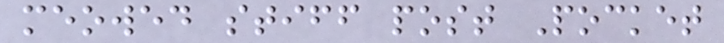meowed stiff post Pocket
